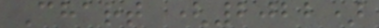Chart (2022)
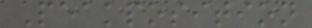Peakposition
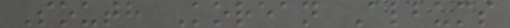South Korean Albums
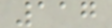117
